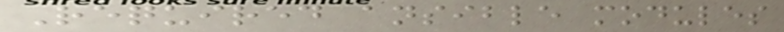Required ansible modules
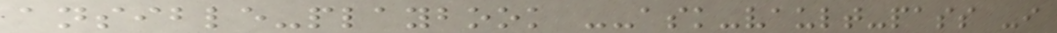ansible-playbook --ask-vault-pass -i
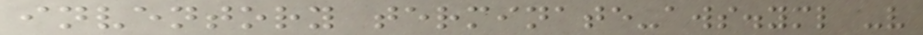inventory terminate-aws.yml -v
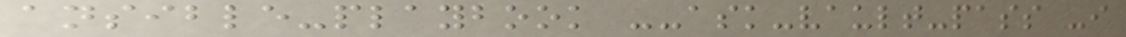ansible-playbook --ask-vault-pass -i
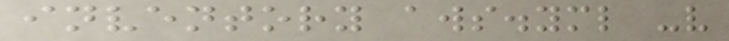inventory aws.yml -v
